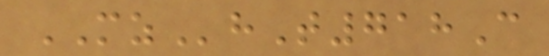MZhT718C
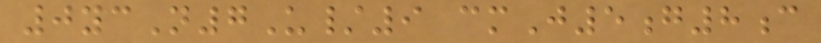0ycN7U/9 cmJ5g8c
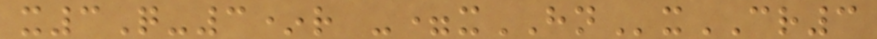x3Q-3*r -=xHNxCR3
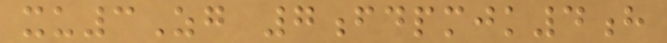xu3Zg 7fdpmjk4h
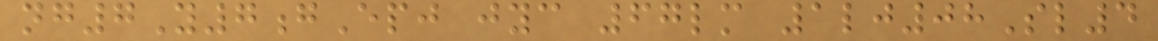ng7Y7gEpj jyc 67lm 1lj08Sl4
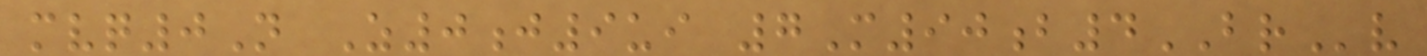mvq0N Z0j9ui 7M90b4BRv
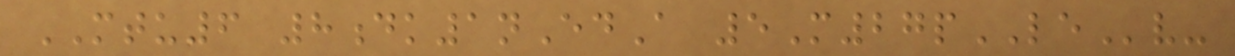MTU6 8dk1nEdA 5M27pLEv-
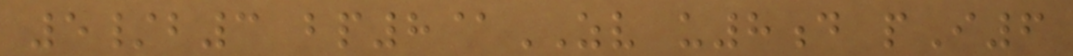5/b3 bp8@ZV u8d pI6
